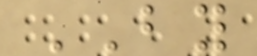BY
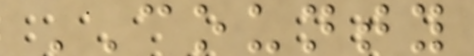COUNTY
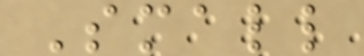Small
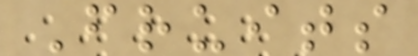Fruits
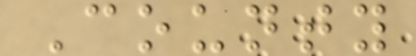County
